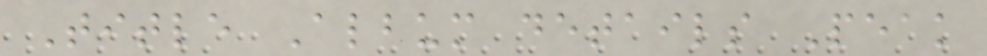Title Album details Peak
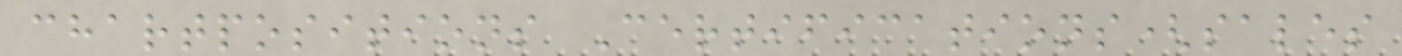chartpositions Certifications(sales
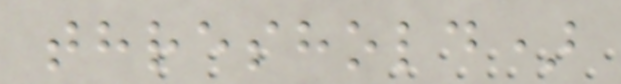threshold)
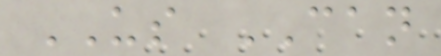US CAN
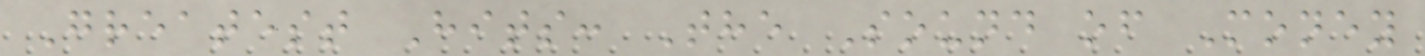Greatest Hits: The Sound of Money
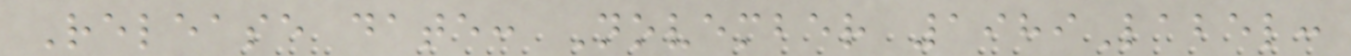Release date: November 1989Label:
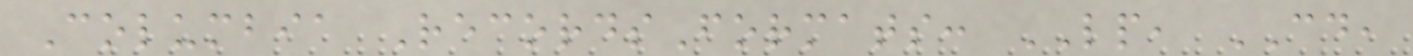Columbia RecordsFormats: LP, CD,
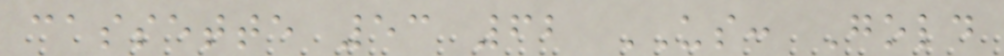cassette 53 62 US: Gold
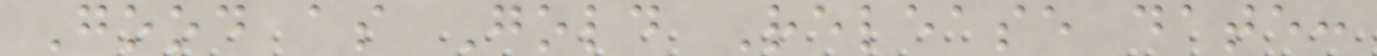Good as Gold Release date:
